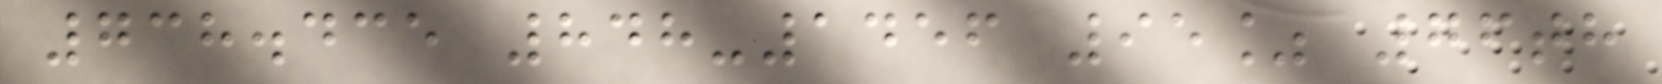738.435 848-1456 95% 76th
